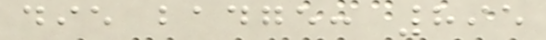die badge: 895
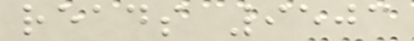reads 9503
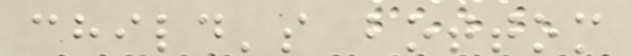child's bottom
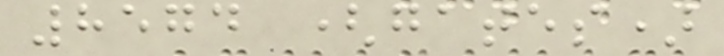8574 (gates)
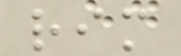rim
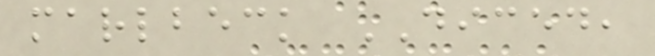marlbeck DICED,
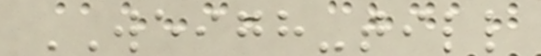WEIGH-till
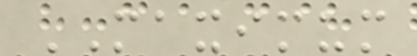MAXIMUM
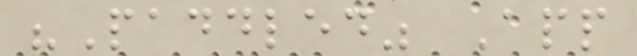"Paddled" App
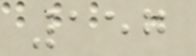157
